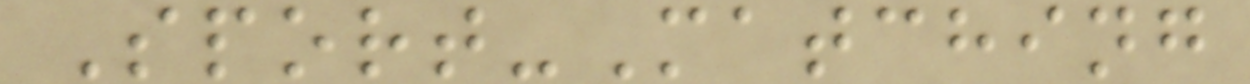Sport-Matching
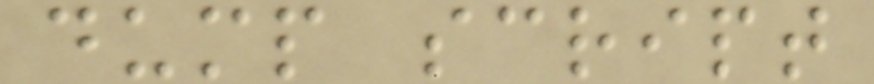dump script
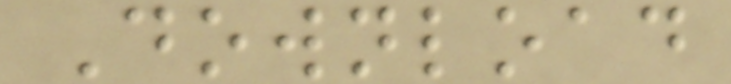Download
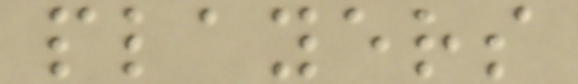players
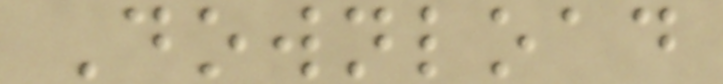Download
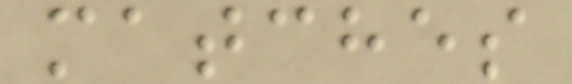matches
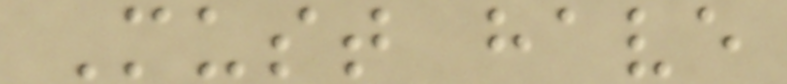Must have
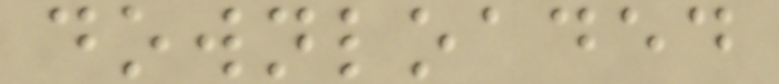downloaded
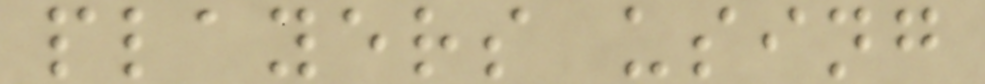players using
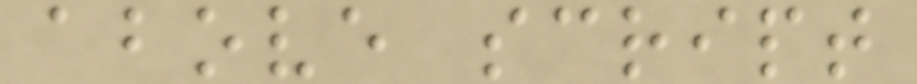above script
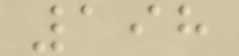198
